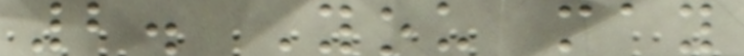2. You may
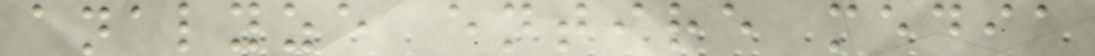analyze entire media
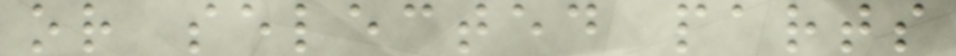or selected parts
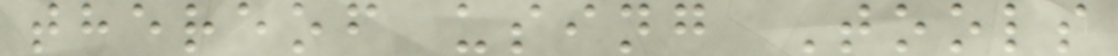thereof using Tools
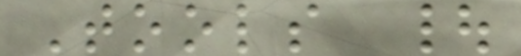Tools |
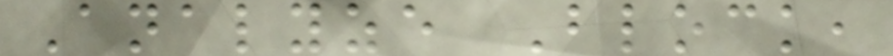Analyze Block,
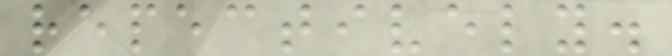repectively.
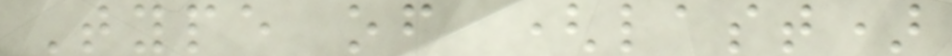Type of (last)
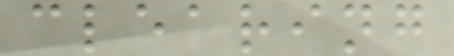clearing
